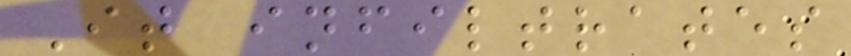It infiltrates
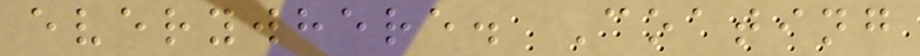everywhere. Coating
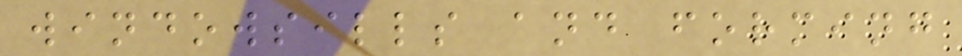windowsills and forming
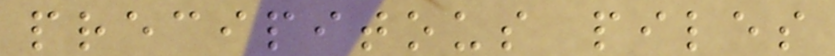precipitous piles
